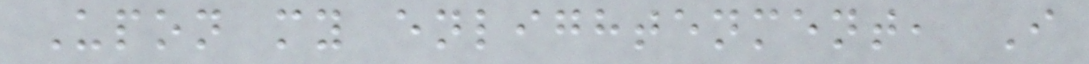Upon my enlightenment, I
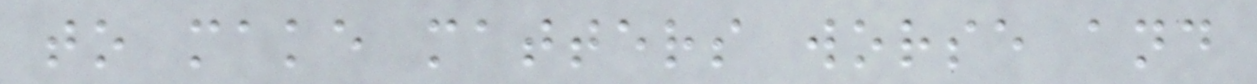to make matters worse and
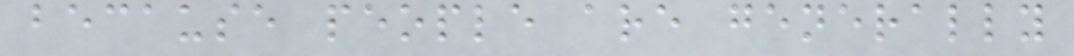because people are generally
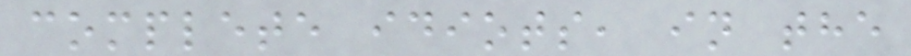complete idiots, in the
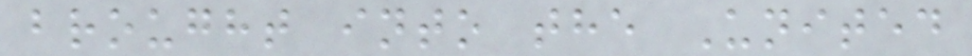brought into the United
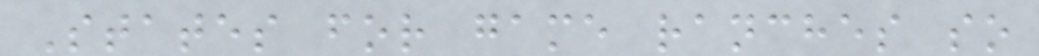States for game ranches so
